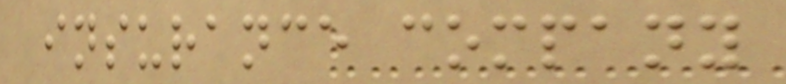insurance company
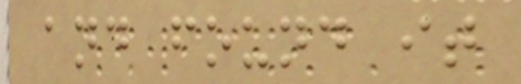and found it
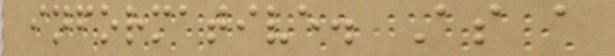informative. As a
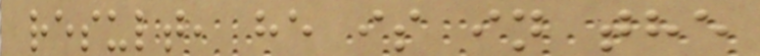result, he is in the
